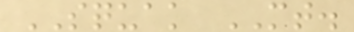SQUAK MT.
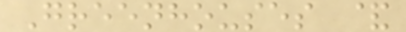Greenhouses &
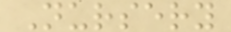Nursery
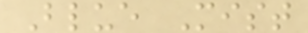Blue Mist
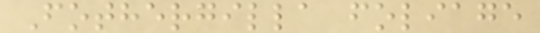Fothergilla foliage
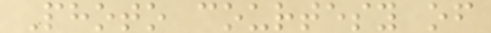Photo courtesy of
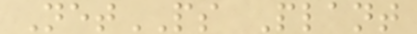NetPS Plant
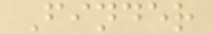Finder
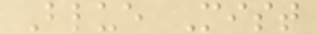Blue Mist
